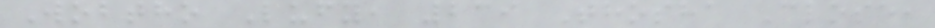Wobtho Lufy, 239 Thosha Close,
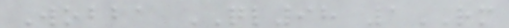Wobba QL98 1RM
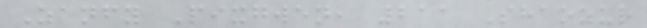Zanfy Pixgwen, 211 Shaozur
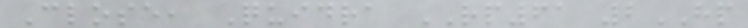Close, Quidra RP61 2HP
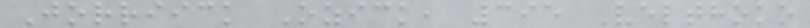Jorriick Ozick, 395 Velthoko
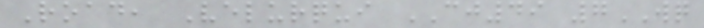Road, Velurqui CJ49 7WQ
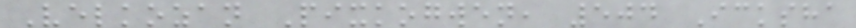Velkozan Pixkogwen, 504 Icksha
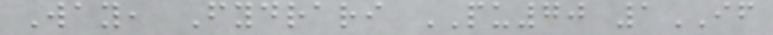Way, Fydrari PU70 1IF
